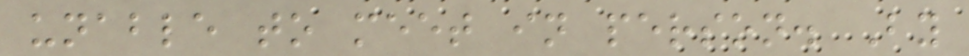unable to meet in person. By
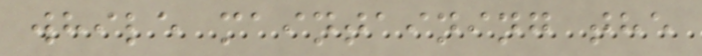while maintaining the
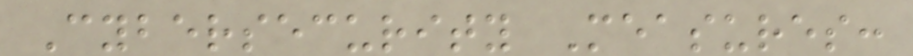Cybersecurity Measures:
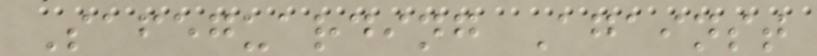Safeguarding Against
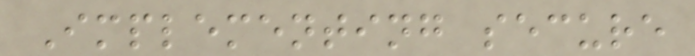Implementing secure
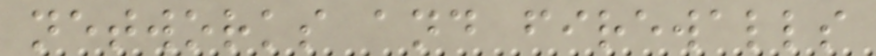networks and firewalls
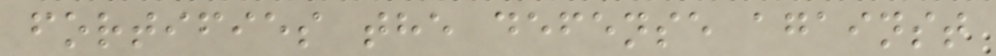fortifies the defense against
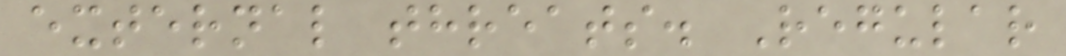external threats. Regular
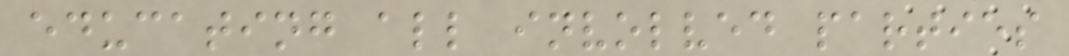educating all involved parties
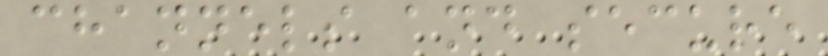channels and secure
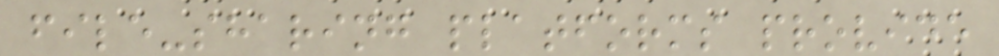file-sharing platforms provide
